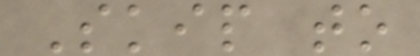Skip to
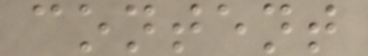content
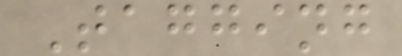Tagging
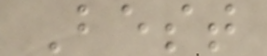Best
